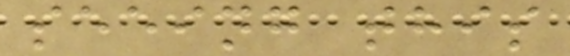seeing this
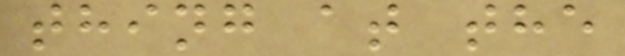thing at the
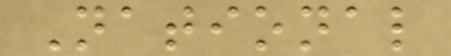National
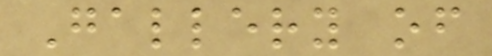Gallery of
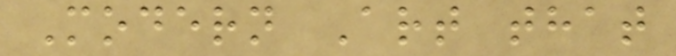Modern Art that
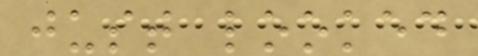just looked
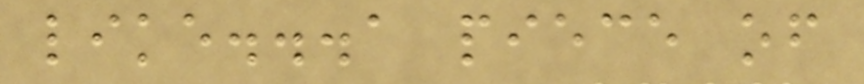like...a piece of
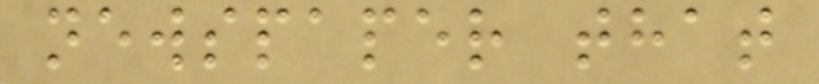newspaper that
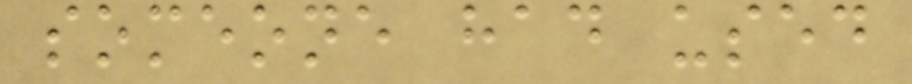someone had used
